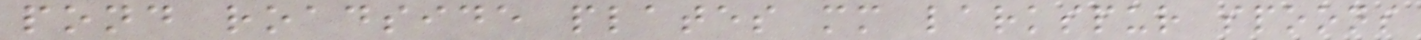pond roadside plates mm larkspur spoons
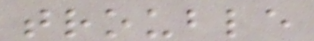trouble
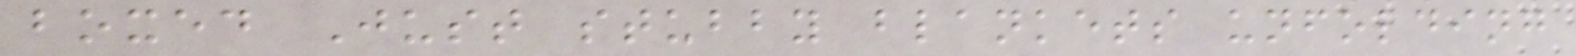boxed Just stubby blankets unfolding
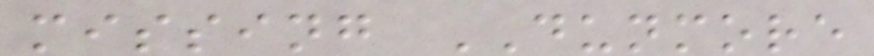missing DUNMORE
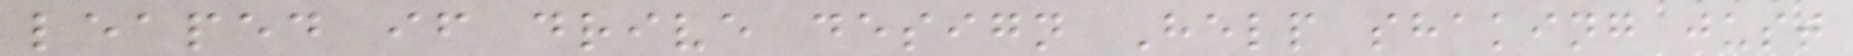leaped if drive design Help shaking just
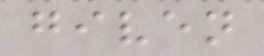given
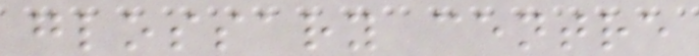glossary centre
